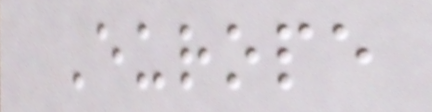Europe
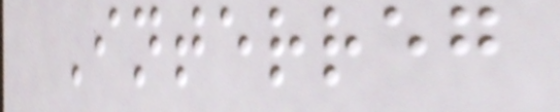Interreg
